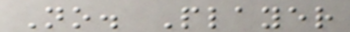No. Player
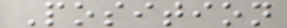Position
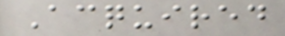Acquired
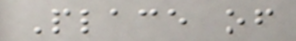Place of
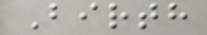Birth
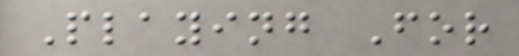Playing For
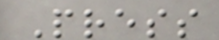Press
